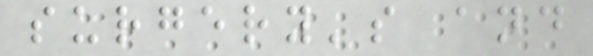surgery's and
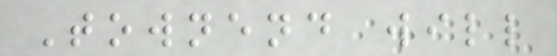Townend will
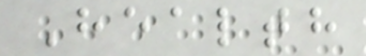Health
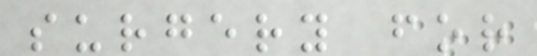surgery for
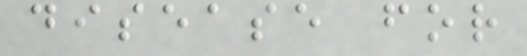disease for
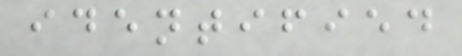identified
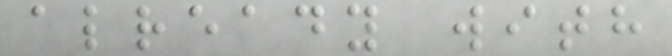already with
